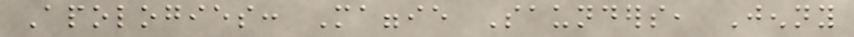Apologies: Maggie Saunders, Jenny
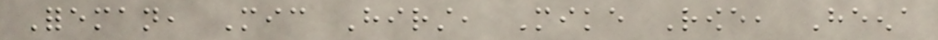Foreman, Mic Hirst, Mike Rowe, Heena
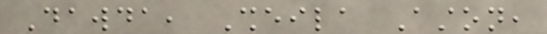Dawda, Sheila Aston,
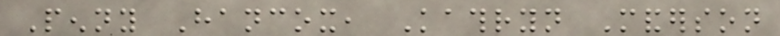Penny Hancox, Kathryn Manderson
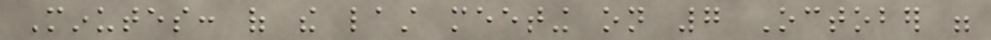Minutes: of the last meeting on 7 October were
